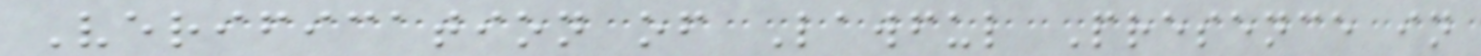Verification of Lawful Presence in
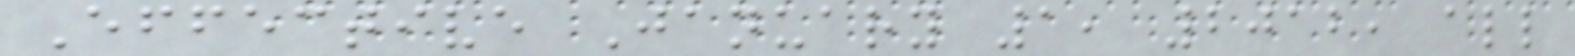Effective January 1, 2012, all
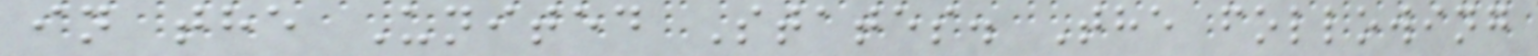in the United States. The following
